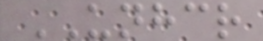UNHCR
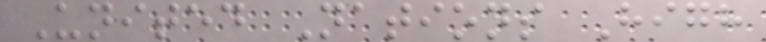United Nations High
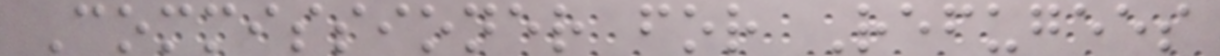Commissioner for Refugees
